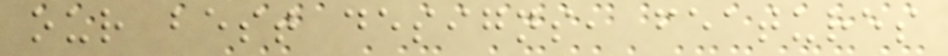our best designs, features
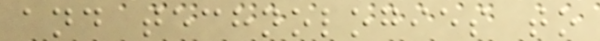and technologies to
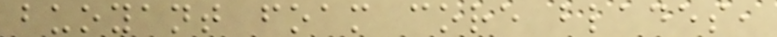buoyant foam core blades,
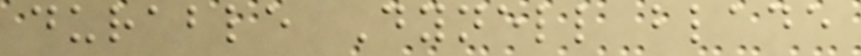durable Dynell blade
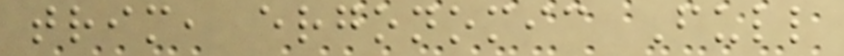trim, ergonomic Full
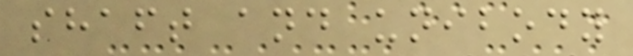shaft and unibody
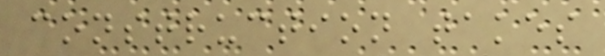construction takes
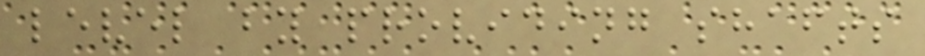level by providing shafts
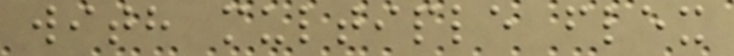with multiple flex
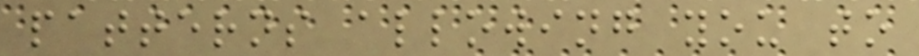patterns allowing you to
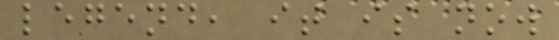legend, it is now
